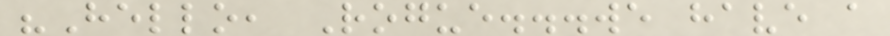"Hello, Rogue...we have a
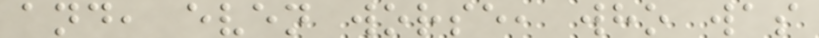and, even worse, who was
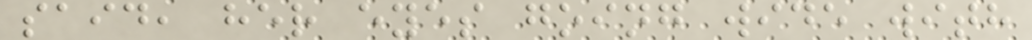said, her eyes going wide with
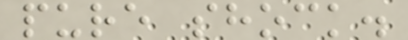pure shock.
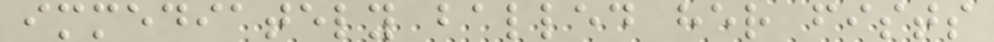immediately balled her fists
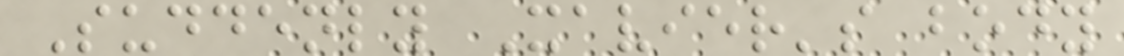Suddenly Xavier's body
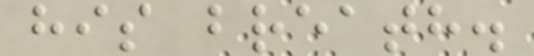his breath.
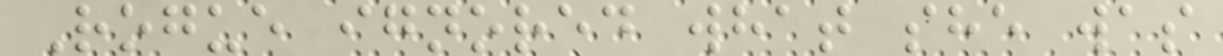Rogue ignored what she was
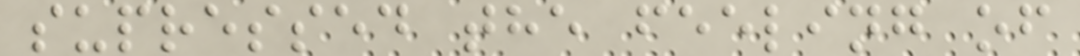supressed the feeling of
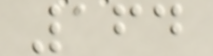164
